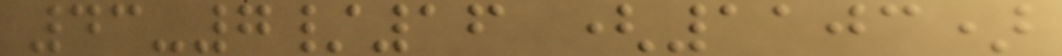43-7/16 (1103)
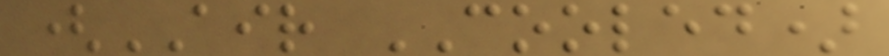(AIR COOLED)
